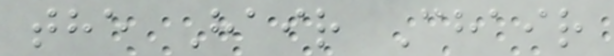the Hair Chair
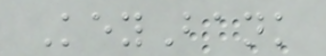KeyBank
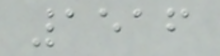1516
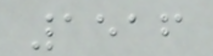1516
